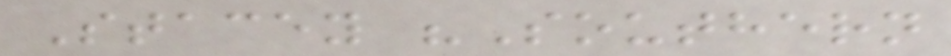Stacey "Southern
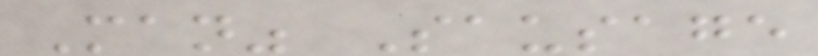Man" Sausage
